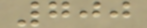700
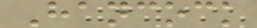Hancock
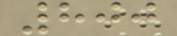800
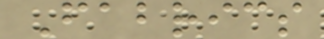Fabrics
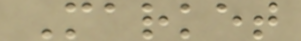Market
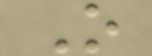O
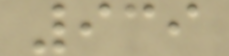939
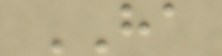HA
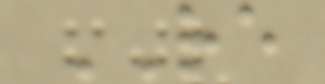RE
